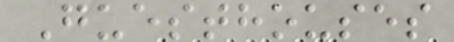Guesthouses
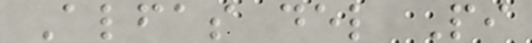Alfas del Pi
